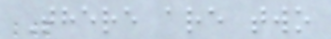There are two
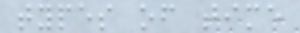types of time
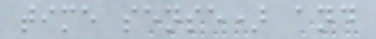time sense) and
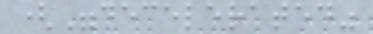("decelerated"
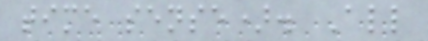time sense). All
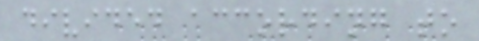divided according to
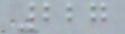227
